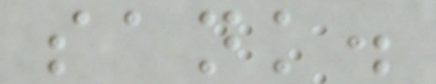sank.
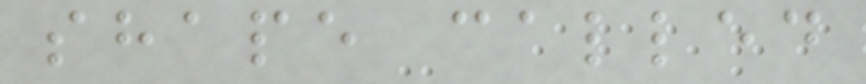shape called
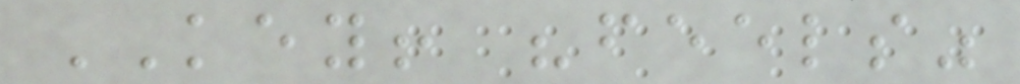KEY! "feels"
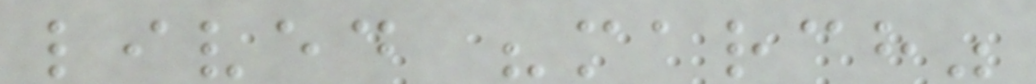lived "march"
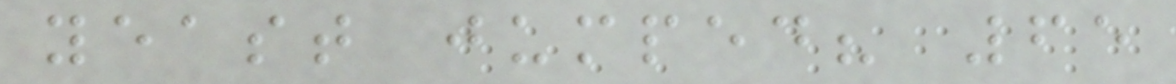yeast jumped? 65
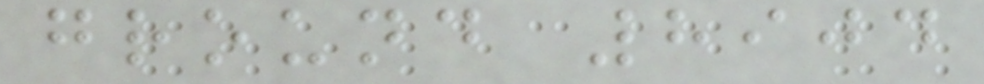ground 8904
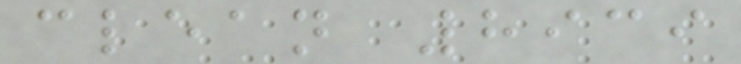clean 8939
